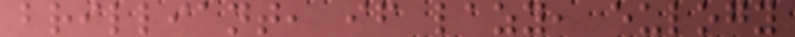brilliant, if lazy, eulogy
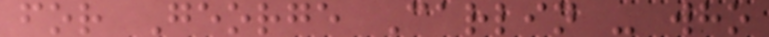for George Carlin - who
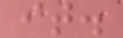it.
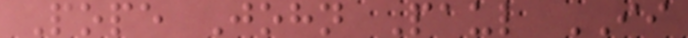Pope John Paul II
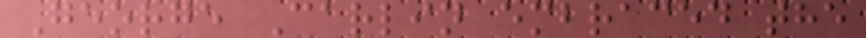George Carlin embraced the
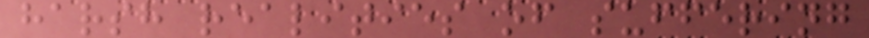harsh realities of suffering
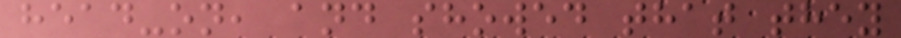head-on, and showed that they
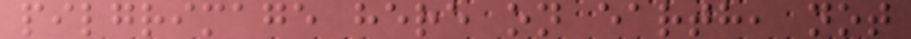pilgrimage here on earth, not
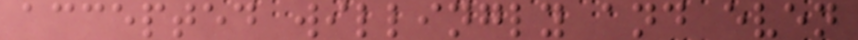accepted willingly and even
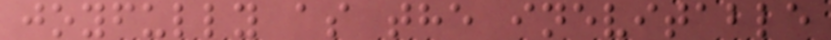joyfully as the inevitable
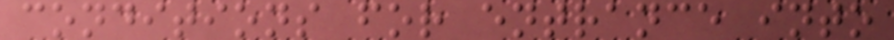conditions for entrance into
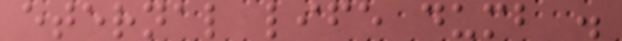eternal life dumb .
